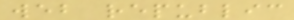web republic
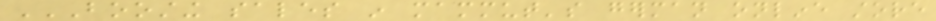BOOSTING SALES IN MAMMUT'S GERMAN ONLINE STORE
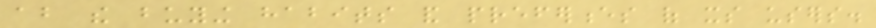about the buying habits and preferences of its users.
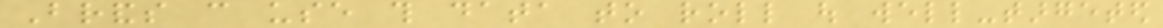Brands can use this data to roll out well-targeted
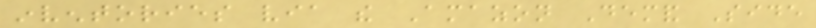inventories via the Amazon Demand Side
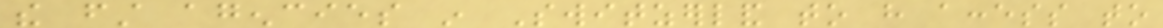the first agencies in Switzerland to have access to
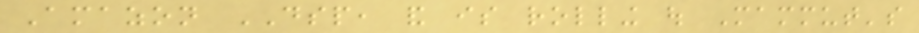Amazon DSP, and is rolling out Mammut's
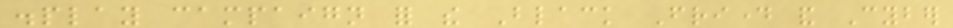display campaign for the Black Friday and Cyber
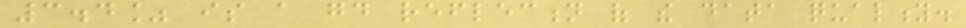3.4% is a good reflection of the data quality.
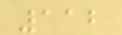112
